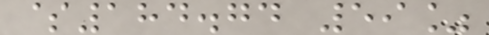$184.74 59%
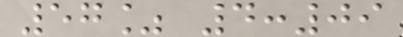57% 4:09
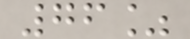76%
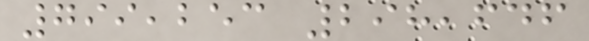799,253 298,646
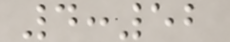4:52
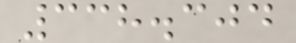338.304
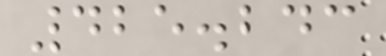425.243
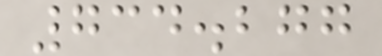734.277
